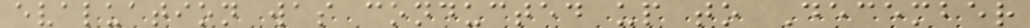evaluation was conducted up to December
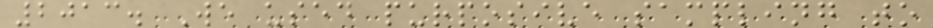2013. We used purposive sampling to
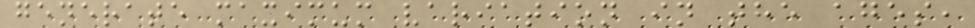generate maximum variation in the ages,
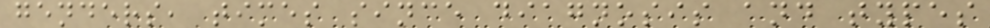genders, times since diagnosis and types
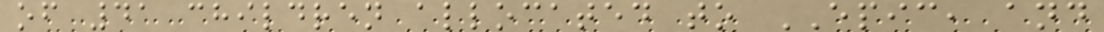of 41 children allocated to EPIC, and
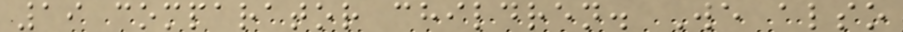19 comparator children. We also
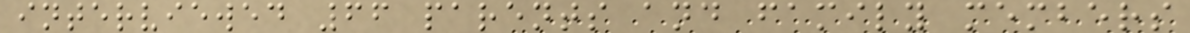interviewed 66 parents and family members
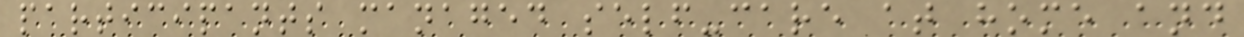participants managed self-care at home and
